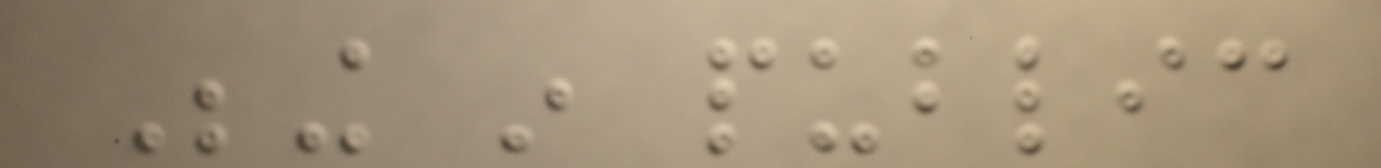Being in public
